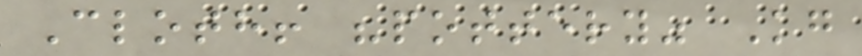Cloth! "pottery" Kg
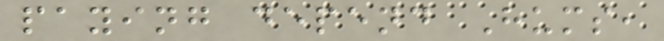paying depend Hums,
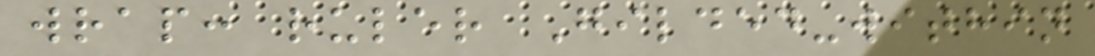wrap: ruler Gilded-within
